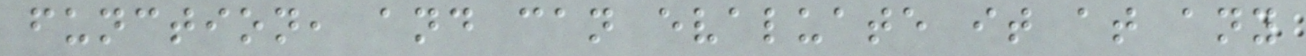function, and can evaluate it at any
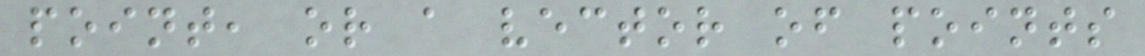point, or a vector of points
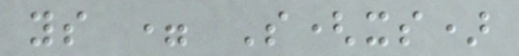ys = S(xs)
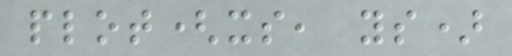plot(xs, ys)
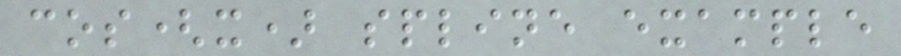cos(x) spline example
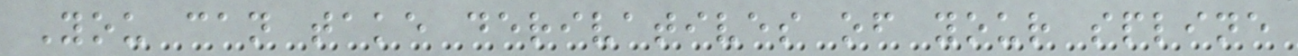You can take derivatives of your spline
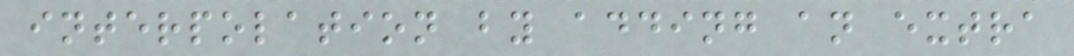interpolation by adding an extra
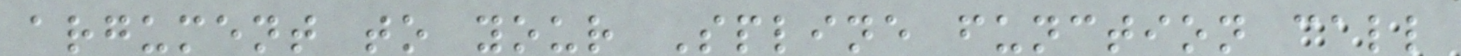argument to your Spline function call
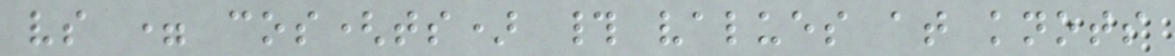vs = cos(ts) # values at knots
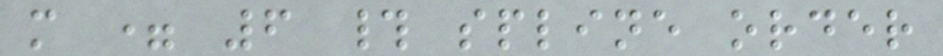m = 6 # spline order
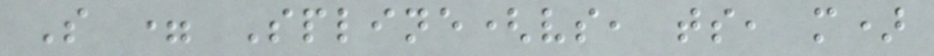S = Spline(vs, ts, m)
